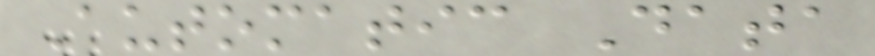Automatic Data
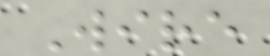Wire
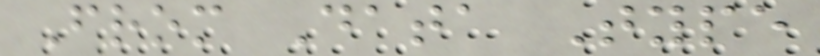From Data Type
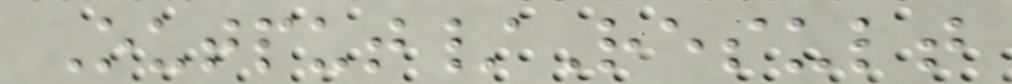Output/Result
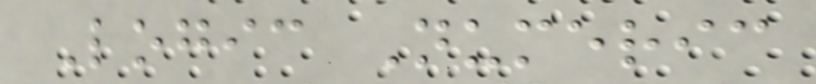Logic Numeric
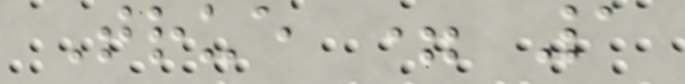True = 1
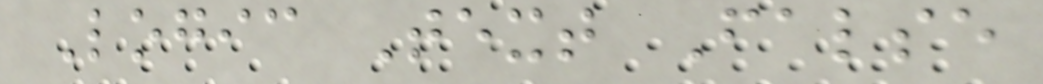Logic Text False
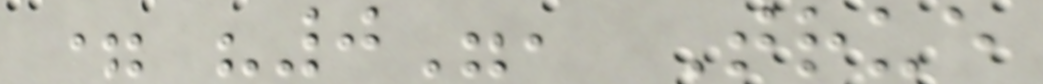= "0", True
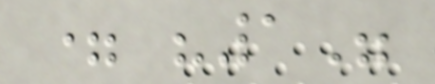= "1"
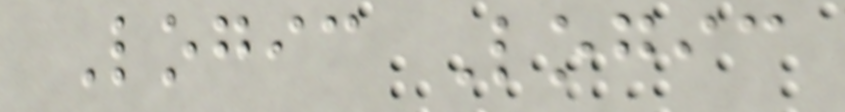Logic Logic
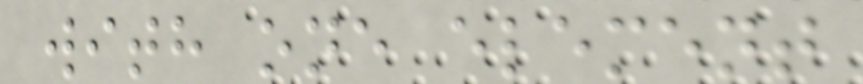with one element
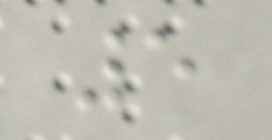5
